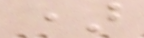)
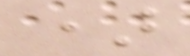)
